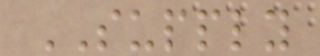SUPPLY
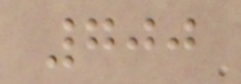700
